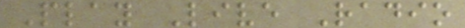Play Live Radio
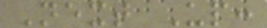Next Up:
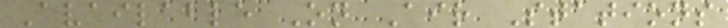Available On Air Stations
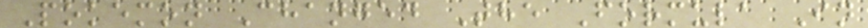Pokemon Changed The Formula In
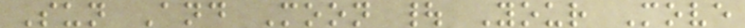Sun And Moon | Your Move
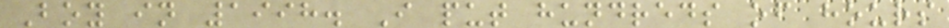Boy in 1998. I put hundreds of hours
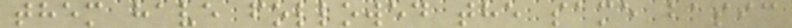them have followed the same basic
